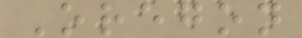Oregon
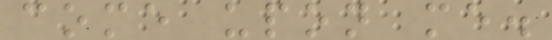come upon me.
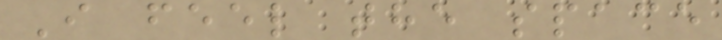I feel the space
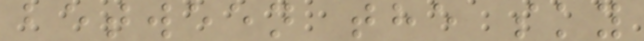between the sky
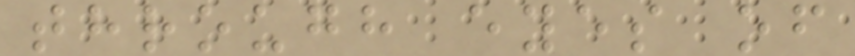through eyes of
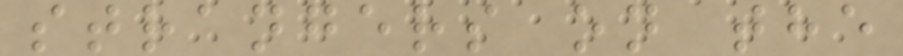strangers on the
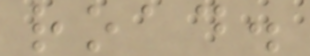road.
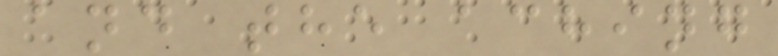and the aching
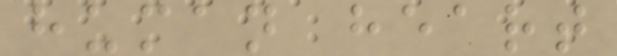human heart
